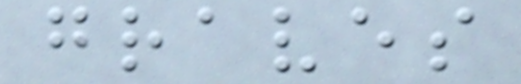graves
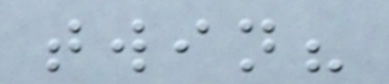twin?
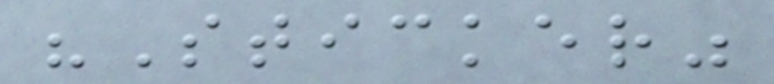"Sticker"
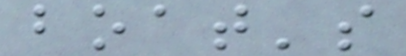boat's
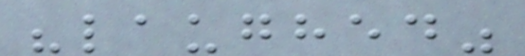"laughed"
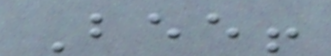Bee!
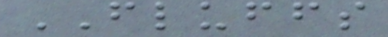FLUFFS
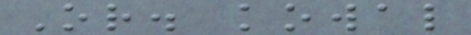Or. kowal
